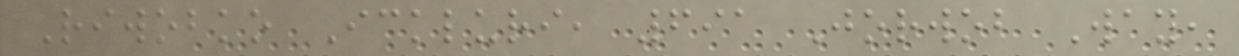Riwobko Ickluri, 691 Jorwob Way,
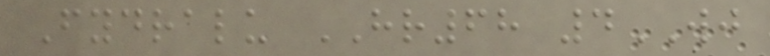Fydralu HR68 4WJ
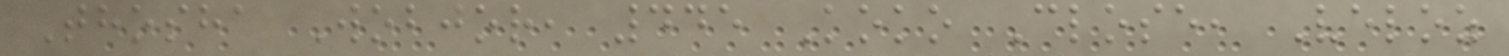Thosha Wobjor, 445 Koko Close, Veloz
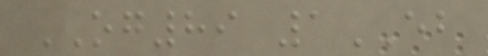OG89 1EB
